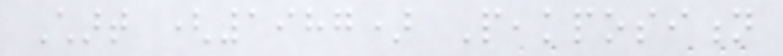Chart (1987) Peakposition
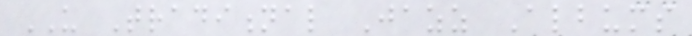US Traditional Jazz Albums
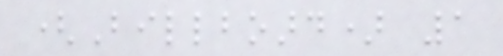(Billboard) 1
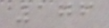176
